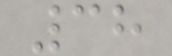38
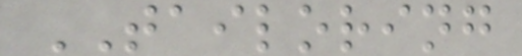TAILORING
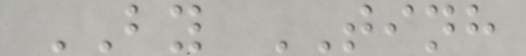BY TINH
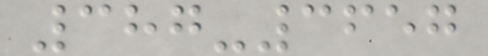387-3657
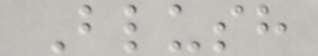Blush
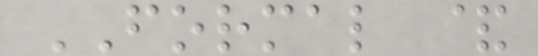FORMAL &
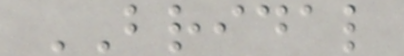BRIDAL
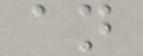an
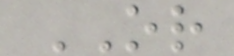OR
